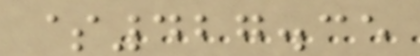$427.35
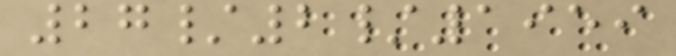27/2/1959
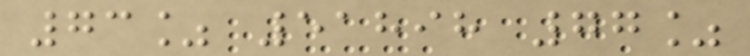73% 51898 77%
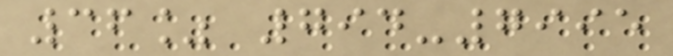36% 794-7995
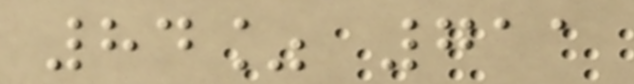84% 711
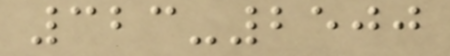323-2500
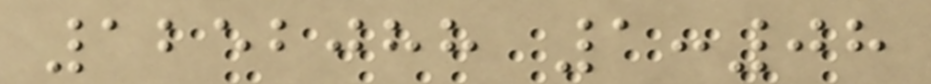1252088 1:08
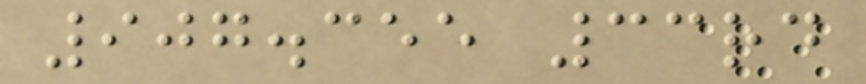907.355 33rd
